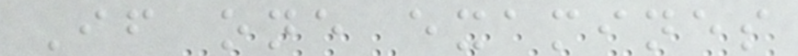If one examines
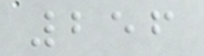256
